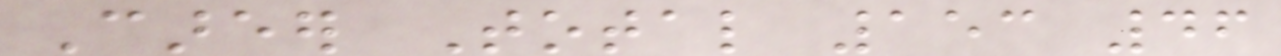Career Total 153 46
